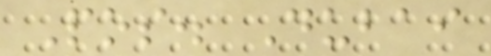Pos. Dubai
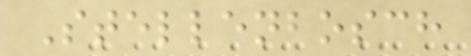Stellenbosch
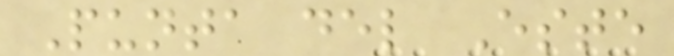Punta del Este
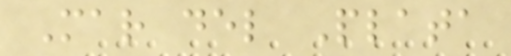Mar del Plata
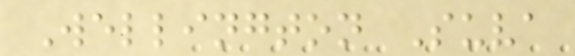Wellington Suva
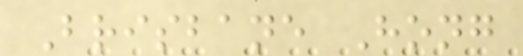Brisbane Hong
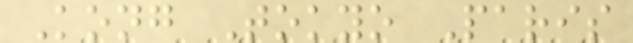Kong Tokyo Paris
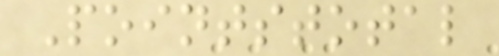Pointstotal
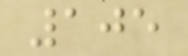105
